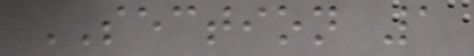SECTION 1
